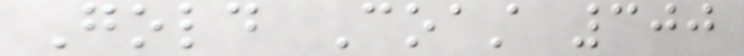Gold Coast 300
